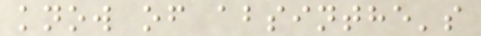know of absinthe's
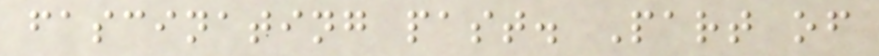fascinating past. Part of
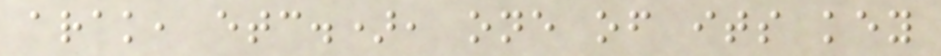arak, etc.), one of its key
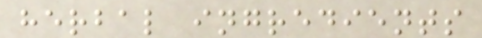herbal ingredients
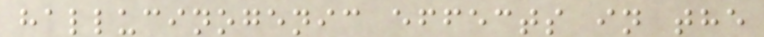hallucinogenic effects in the
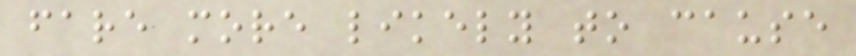fare more likely to cause
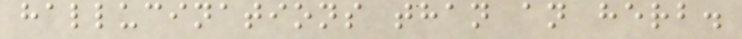hallucinations than an herb.
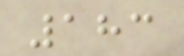183
